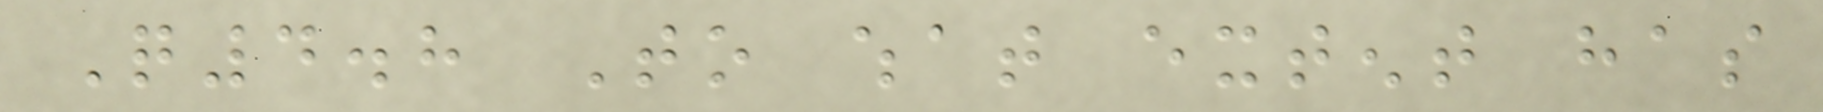Q4.8 To what extent has
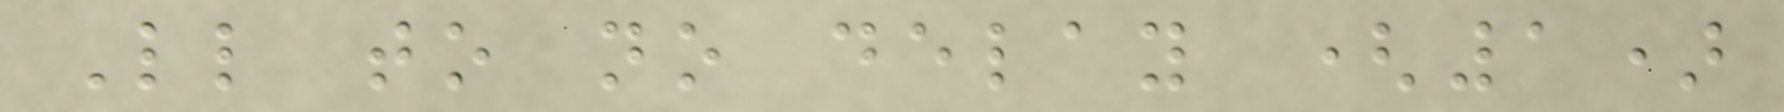Little to no delay (1)
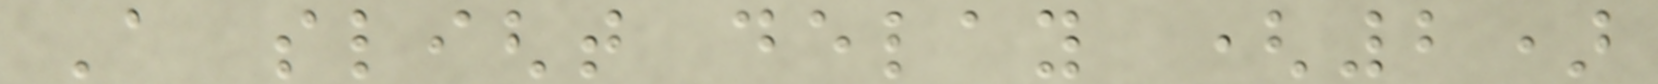A slight delay (2)
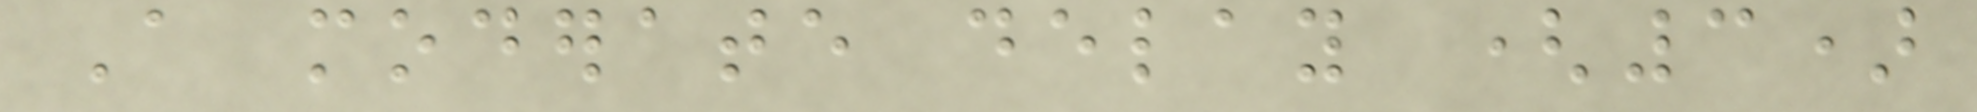A moderate delay (3)
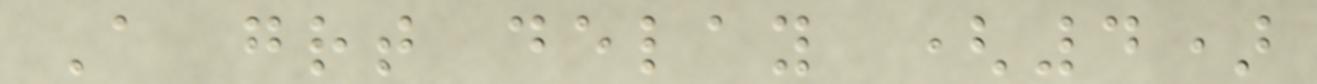A great delay (4)
